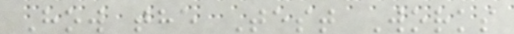How the Test Works
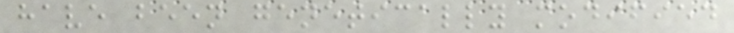have been genetically modified
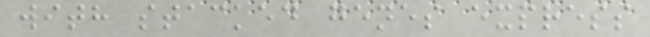with stacked genes express
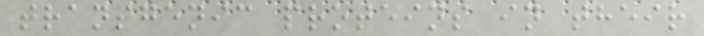transgenic proteins in their
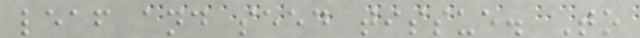leaf and seed tissue. To
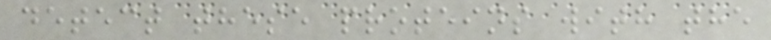detect these proteins with the
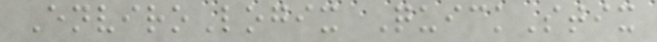EnviroLogix QuickStix
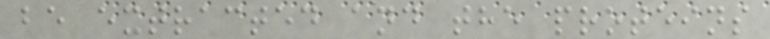be extracted and the proteins
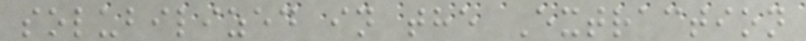solubilized in the Extraction
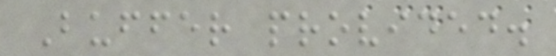Buffer provided.
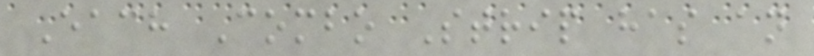Each Combo Strip has an
